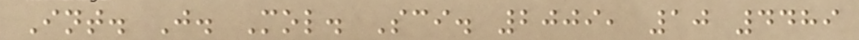Int. J. Mol. Sci. 2009, 10 4489
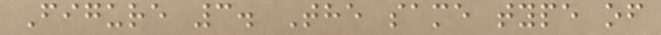Figure 3. The same type of
